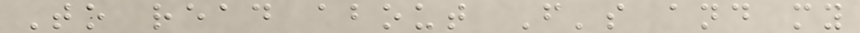To read about F's and my
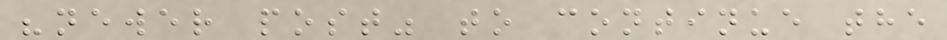"newer post" to continue the
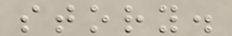story.
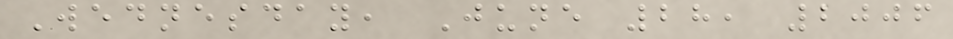Wednesday, June 28, 2006
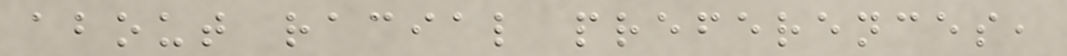about racial preferences,
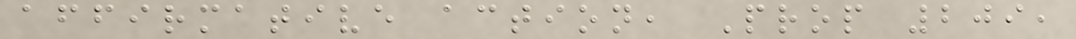affirmative action, Prop 209,
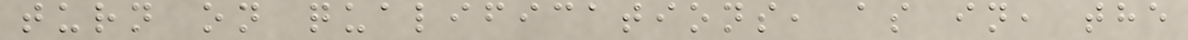turn on qualifications, as in, the
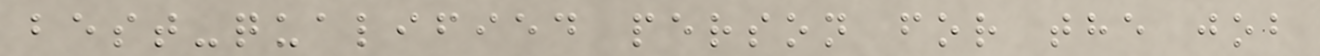best-qualified person for the job
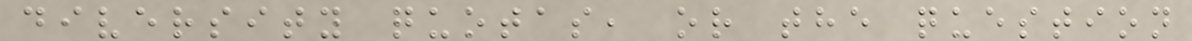diversity quotas, or the question
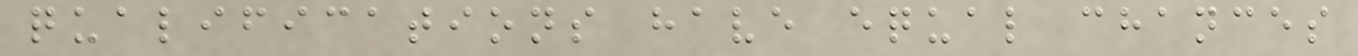qualifications have equal chances
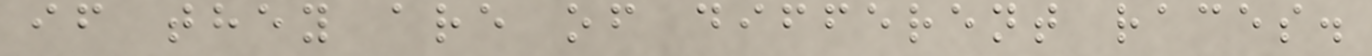if they are of different races.
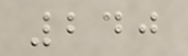240
